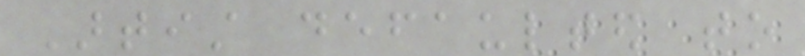Artist defaulted to
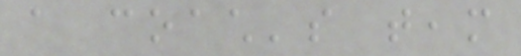a coach's team
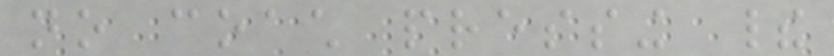no coach pressing their
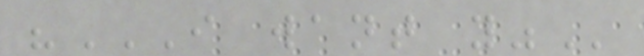"I WANT YOU"
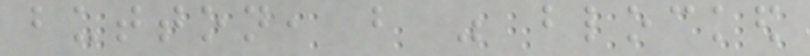button, but was blocked
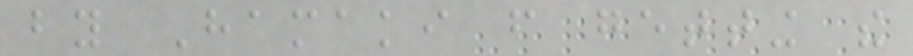by Hamaki from getting the
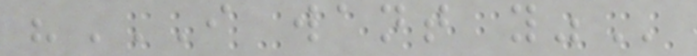"I WANT YOU"
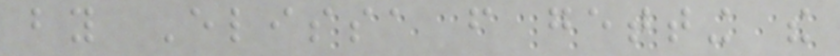by Elissa from getting the
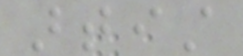artist
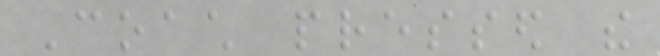Coach pressed the
